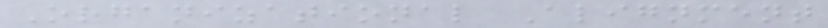Organizational Alignment
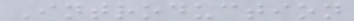Introduction
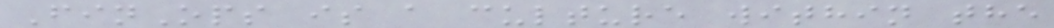FinOps is a culture within the
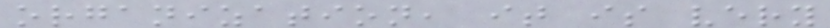organization, it is very
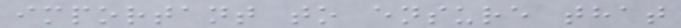important to ensure that
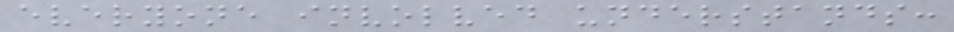everyone involved understands:
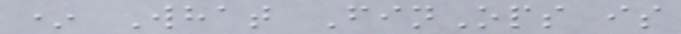* What FinOps is
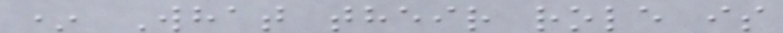* What their role is
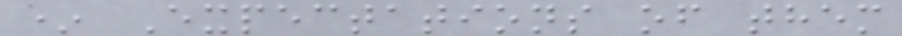* Expectations of them
